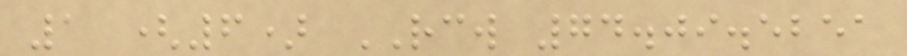1 (6) RCW 74.09.5251
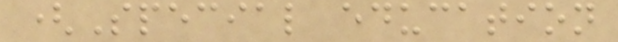(Special education
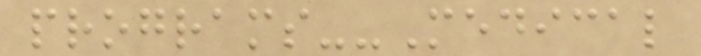programs--Medical
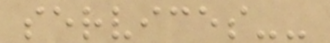services--
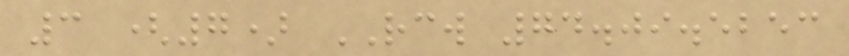3 (7) RCW 74.09.5253
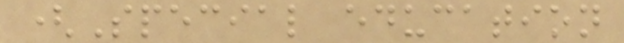(Special education
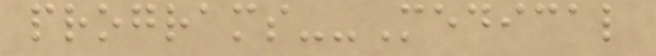programs--Medical
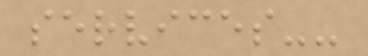services--
